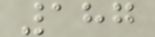187
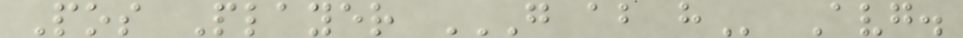Pos Player G AB H Avg.
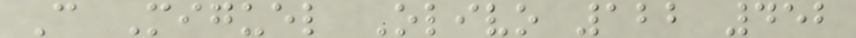C Miguel Olivo 122 452
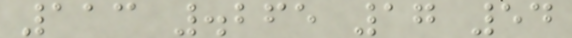113 .265 17 54
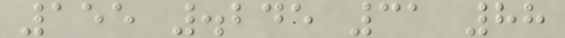155 .245 31 88
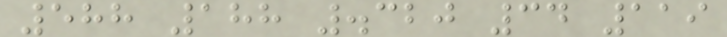588 188 .320 34 119
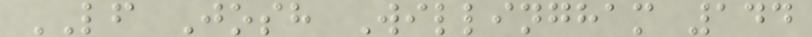LF Josh Willingham 144
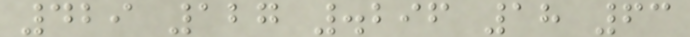429 127 .296 18 63
